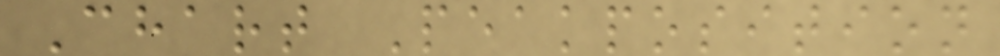Chart Peakposition
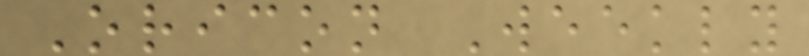Oricon Weekly
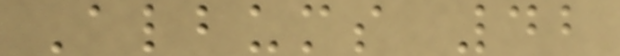Albums 42
